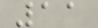11
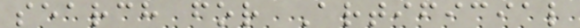search for Artificial
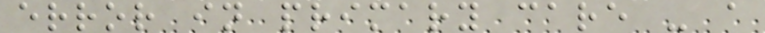error in primary care - a
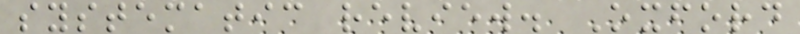systematic review. Oxford
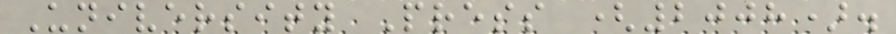University Press (2008).
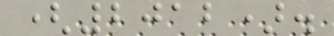(2012).
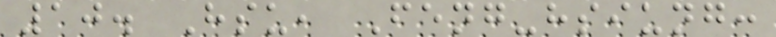10. Hsu, Feng-hsiung:
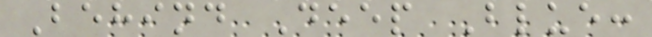Behind Deep Blue:
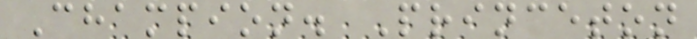Champion. Princeton
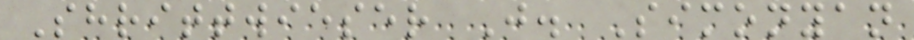Shrittwieser J. Simonyan
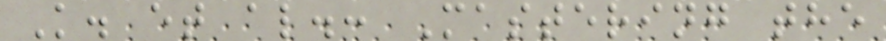K. et al.: Mastering the
